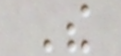The
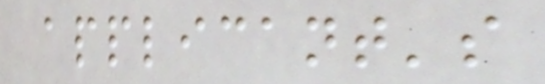applicant's
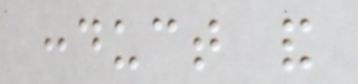conduct and
